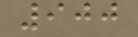900
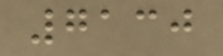7130
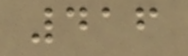416
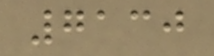7130
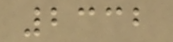2332
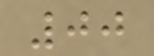00
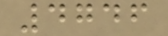4746
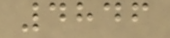4846
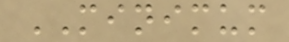MINIMUM
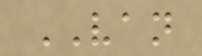VAN
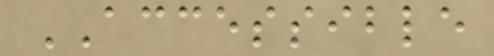ACCESSIBLE
